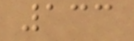133
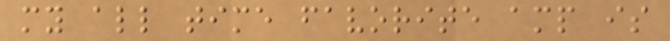my all time favorite amp is
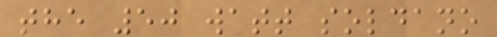the 50 watt soldano
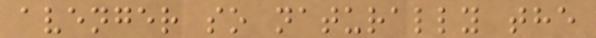avenger so naturally the
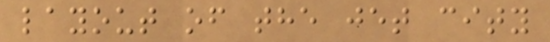layout of the jet city
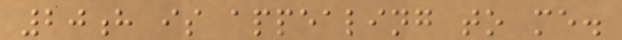20h is appealing to me.
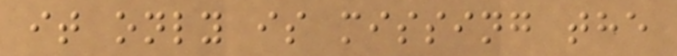it only is missing the
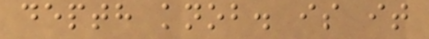depth knob. is it
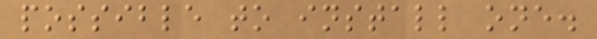possible to install one.
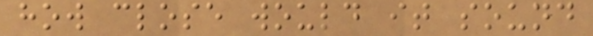how close would it sound
